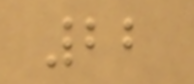22
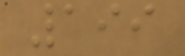199
